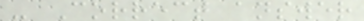- Correct answer
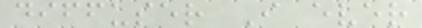diffuser I ever
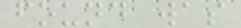found was
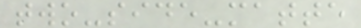two-side-matte
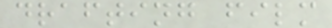drafting film
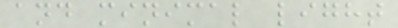and minimal light
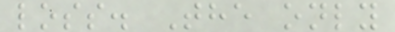loss. The only
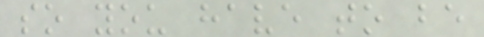so you have to be
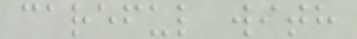careful with
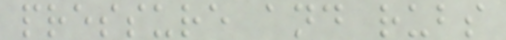pressure and rubs
